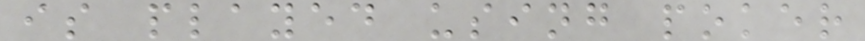is played using poker
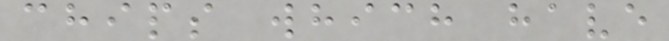chips which have
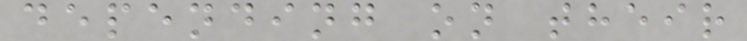depending on their
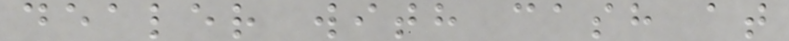dealer with cash at
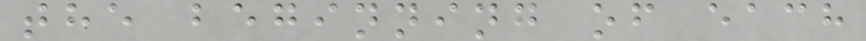the beginning of each
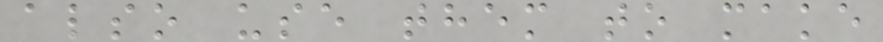also use them to make
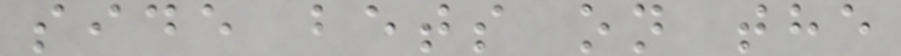side bets on the
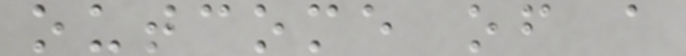outcome of a
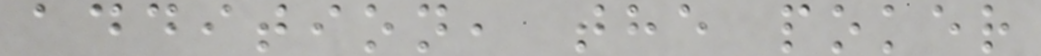addition, the poker
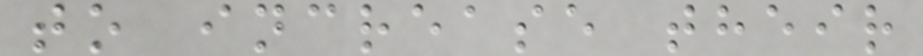to increase their
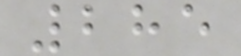285
